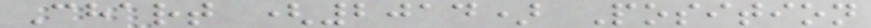Chart (2014) Position
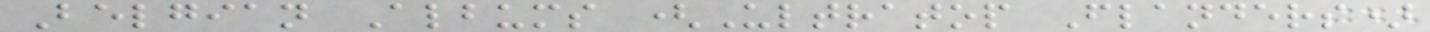Belgian Albums (Ultratop Flanders)
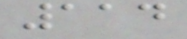114
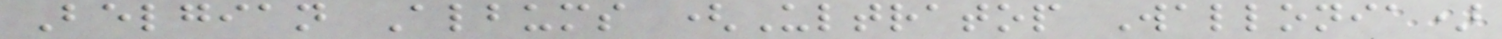Belgian Albums (Ultratop Wallonia)
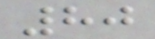80
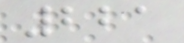221
